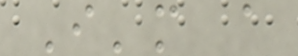I'm a
